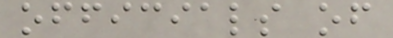officials of
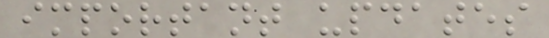important updates
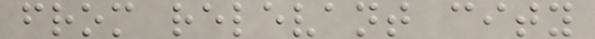from relevant city
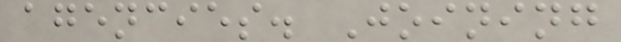agencies. Joining
